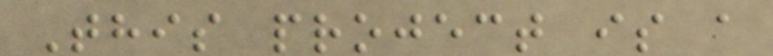This project is a
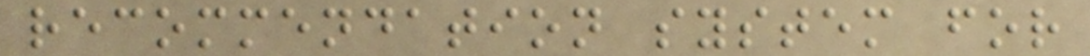recommendation system for
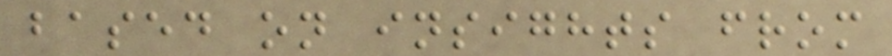based on insights from
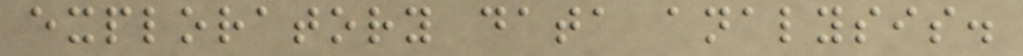exploratory data analysis.
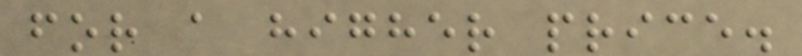for a higher price.
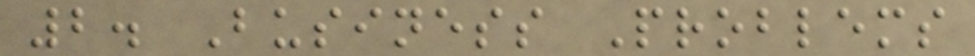2. Business Problems
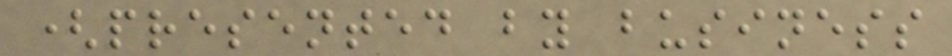(presented by business
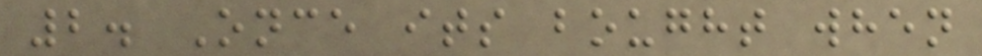2. Once its bought when
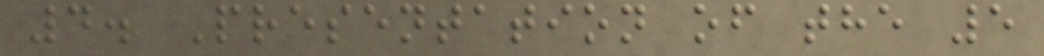4. Presentation of the 5
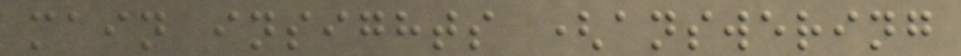main insights (answering
